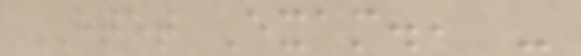HTET Exam., -
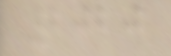2020
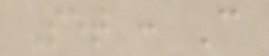Set : C
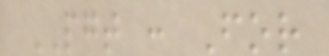PGT : For
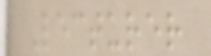Lecturer
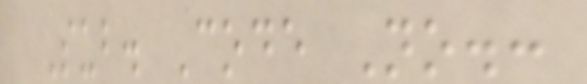Sub. Code No.:
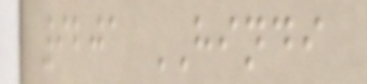9201 HINDI
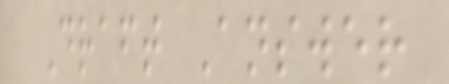Draft Answer
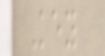Key
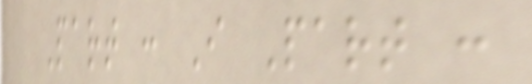Part : I Part :
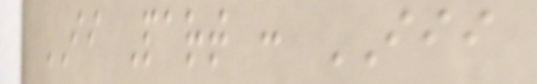II Part : III
